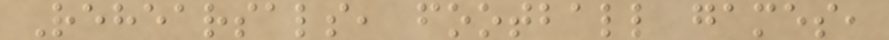Rehearsals, football games,
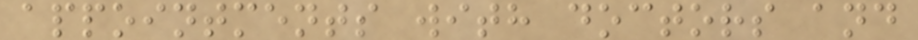appointments with doctors and
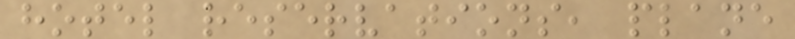hotel reservations, plane
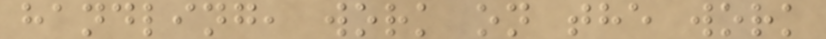handling, work on the work
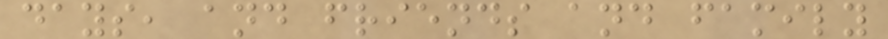days, and friends and family
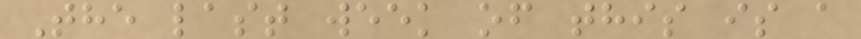The last week of this is a
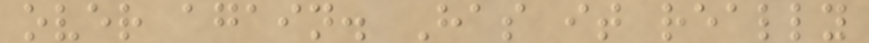over again. Has it really
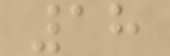18
